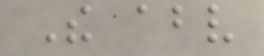The above
